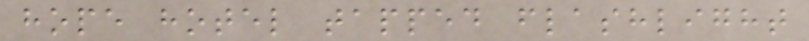hope hotel tapped flashlight
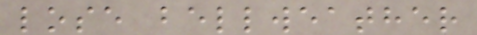lose bellweather
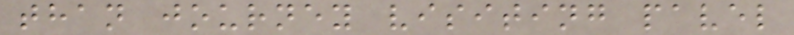than journey visiting pavel
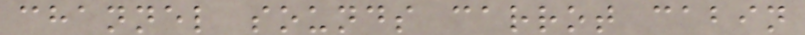channel sounds carrot cabin
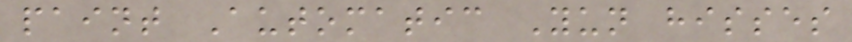paint Automatic Yun hisses
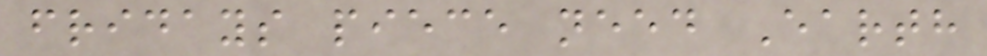fridays piece need Earth
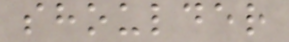shoulder
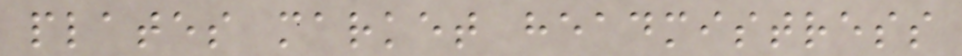plates market headmistress
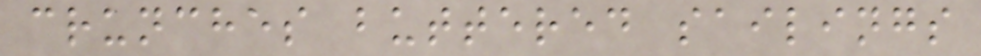crunches buttered sailings
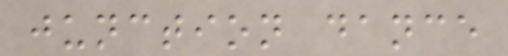junction dance
